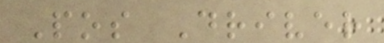Pos Driver
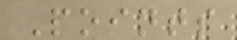Points
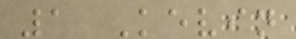1 Kevin
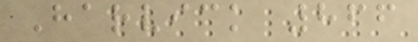Harvick 866
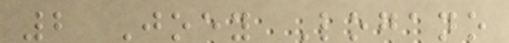2 Joey Logano
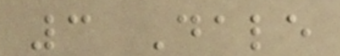3 Dale
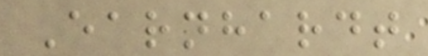Earnhardt
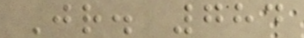Jr. 784
